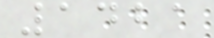1421
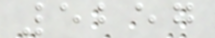5257
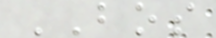BOS
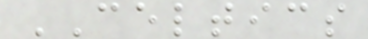CELTICS
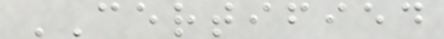CERTIFIED
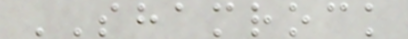SHAMROCK
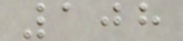108
